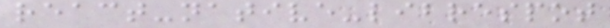react-native-librespot
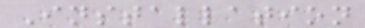Installation
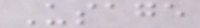Usage
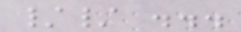// ...
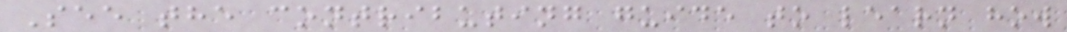See the contributing guide to learn how
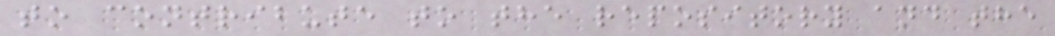to contribute to the repository and the
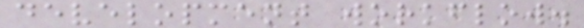development workflow.
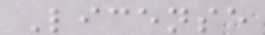License
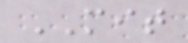MIT
